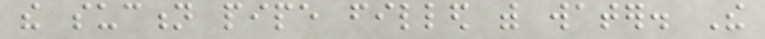the suction pipe filled with water. The
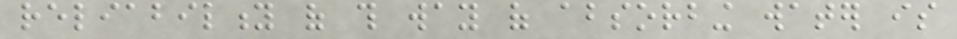reliability of this way of absorbing water is
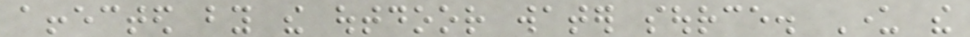affected by the outdoor water source. Under the
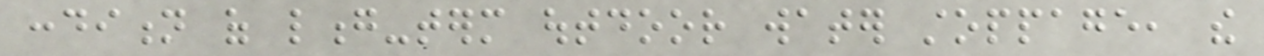condition of long-term outdoor water stoppage, the
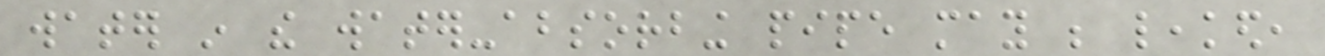water in the water-absorbing pipe may be leaked,
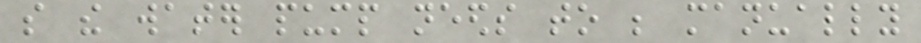so the water pump needs to be manually
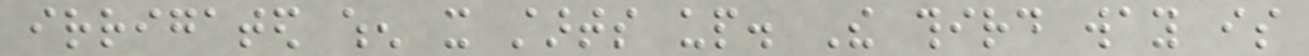irrigated when it starts up. The third way is
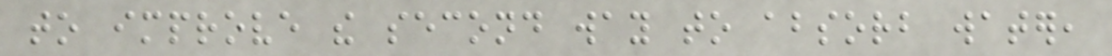to improve the second way to absorb water,
